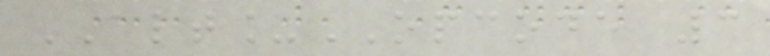ALT_OPCODE 3
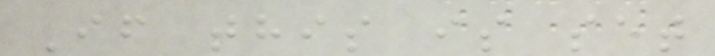If this is set
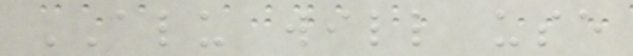ALU will use
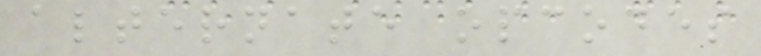alternate opcodes
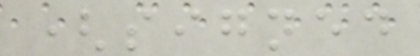(signed
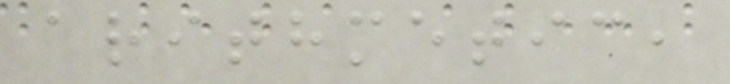arithmetic,
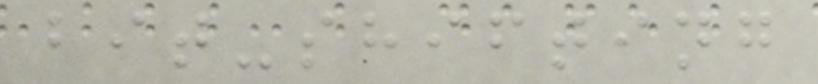bit-shifting
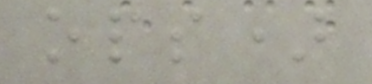ops)
